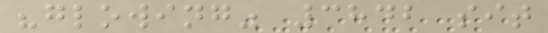"glowing" 3842 sit
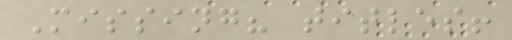Missing? titles!
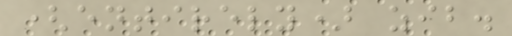(entirely) zib.
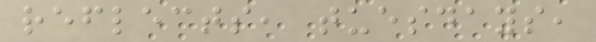reflects, tuesdays,
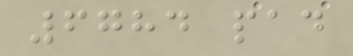6784 pad
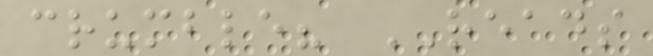crumble? READS
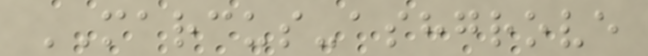MARCUS-ashgrove
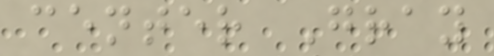center Gray
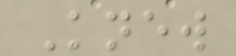Knew
